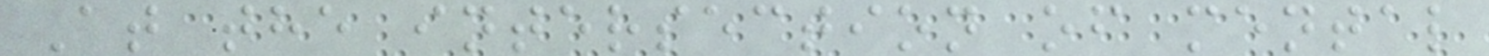At the intersection of mental
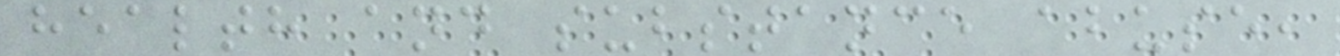health and substance abuse,
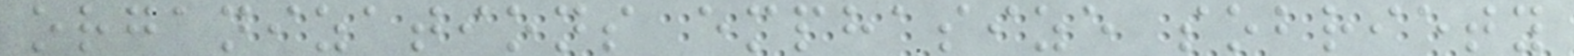organizations emphasize sobriety
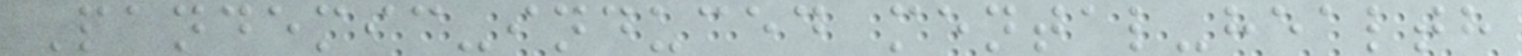Pandemic-induced mental-health
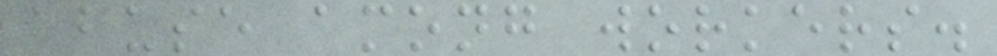abuse among workers.
